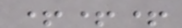+++
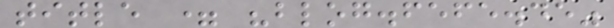title = "blog.fefe.de"
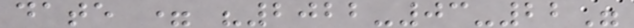date = "2022-03-22"
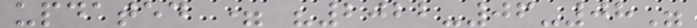updated = "2022-06-08"
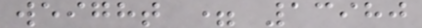weight = 13980
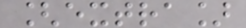[extra]
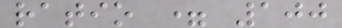ratio = 100
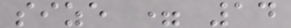size = 14
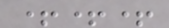+++
